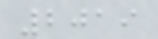2019
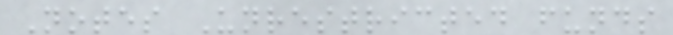Notes Unrestricted funds
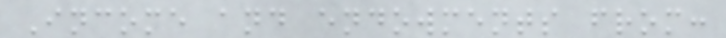Income and endowments from:
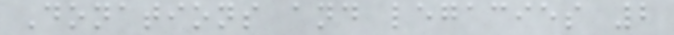Donations and legacies 2
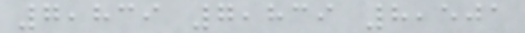7,839 7,839 8,501
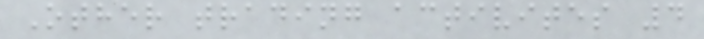Other trading activites 4
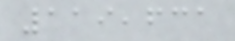119,631
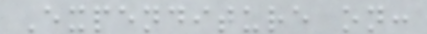Expenditure on:
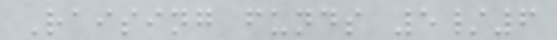Raising funds 5/6
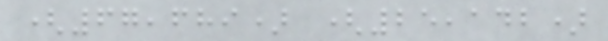(67,689) (25,142)
